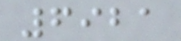6921
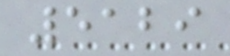5129
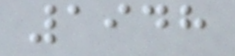1948
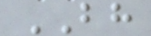BH
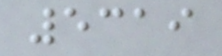5319
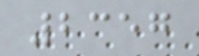2357
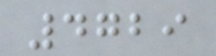4729
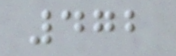472
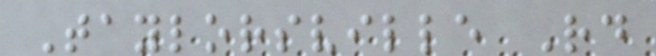Taylorsville Rd
